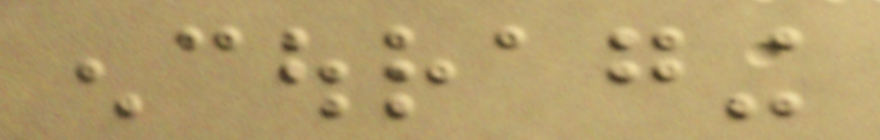encouraging
